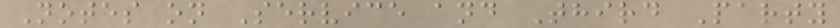Notes on Service and Third Party
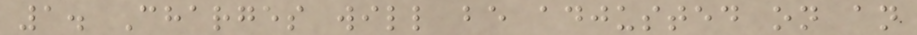1. Charges will be adjusted on an
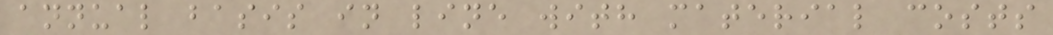annual basis in line with material costs
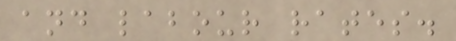and labour rates.
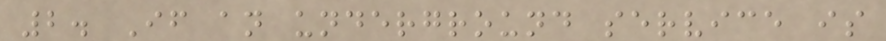2. If an underground service is
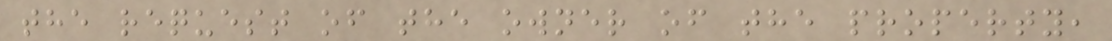the request of the owner of the property,
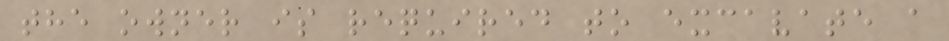the owner is required to excavate a
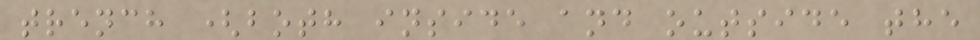trench (both inside and outside the
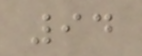94
